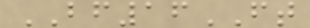BF16FT
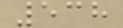538
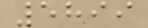5899
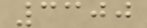3300
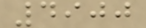4900
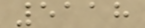5118
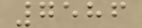7586
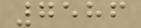7586
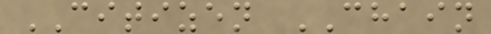CITIZEN CHAIN
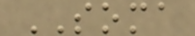SOMA
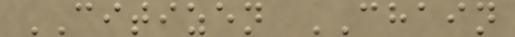CITIZEN CHAIN
